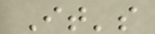It's
